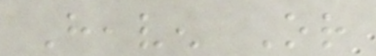Heaven Or
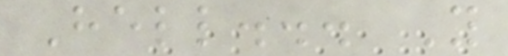Hell... You
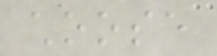choose
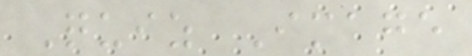Quiz Image
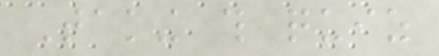Taking this quiz
